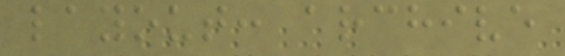layout: archive
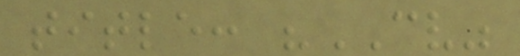title: "CV"
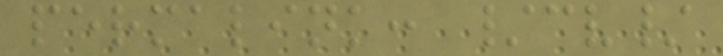permalink: /cv/
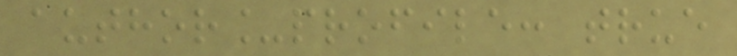author_profile: true
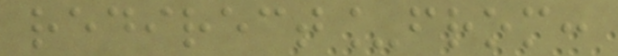redirect_from:
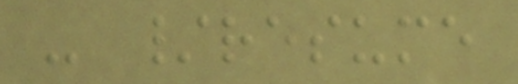- /resume
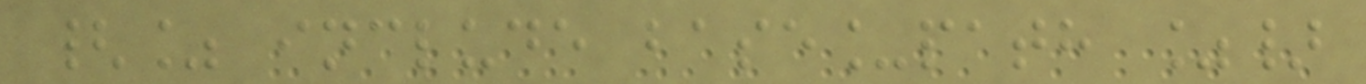{% include base_path %}
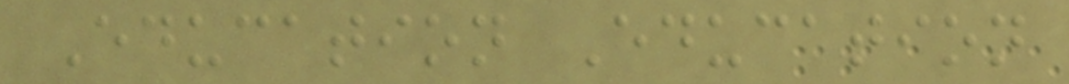Education Education
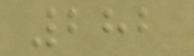282
